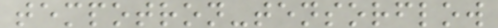tempotron-tensorflow
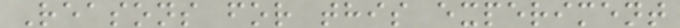Reasons for this experiment
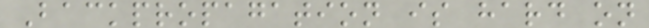Backpropagation is hard on
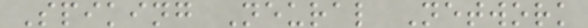Spiking Neural Network
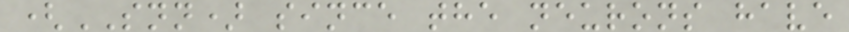(SNN) since the neurons have
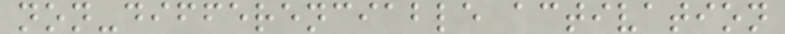non-differenciable activation
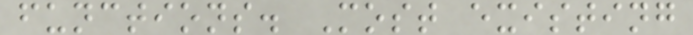functions. Most existing
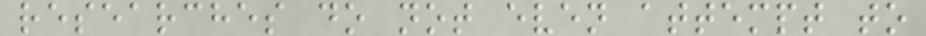researches do not even attempt to
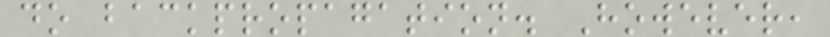do backpropagation. However,
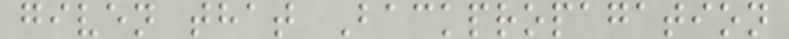given that Backpropagation
